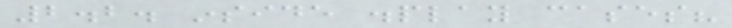2.2. inside display cases?
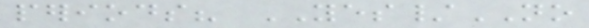periods? YES/NO
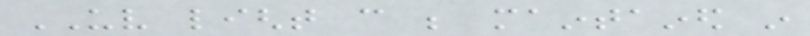UV light can be maintained in
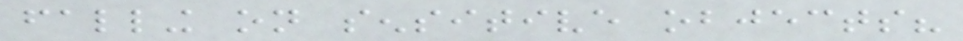falling on sensitive objects?
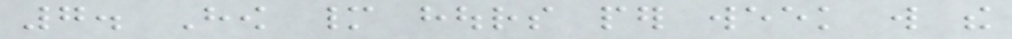7. How many hours per week will the
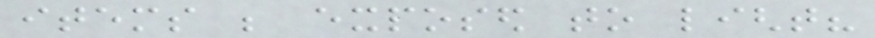items be exposed to light?
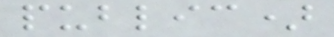public)
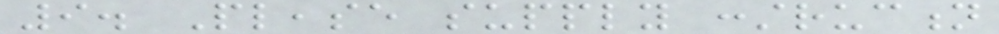9. Please supply construction
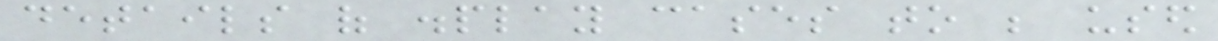details of display cases to be used
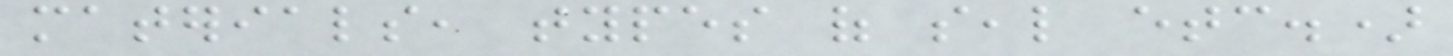materials, types of seal etc.)
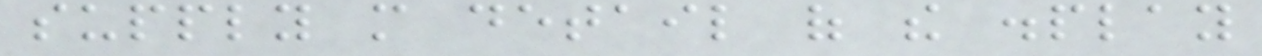supply more detail of the display
